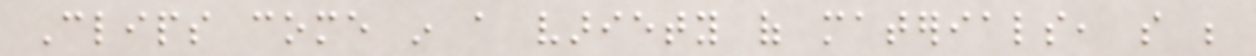Clips come in a variety of materials, so be
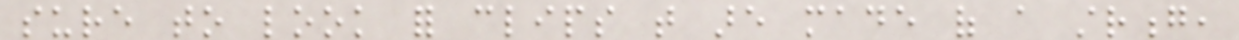sure to look for clips that are made of a strong,
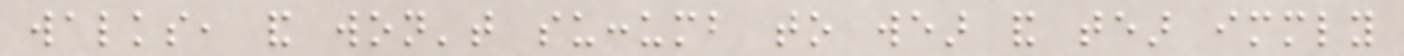walks, and won't succumb to wear and tear immediately
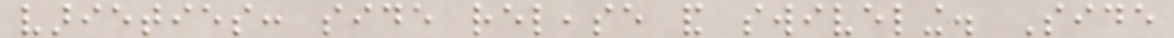varieties: side release and swiveling. Side
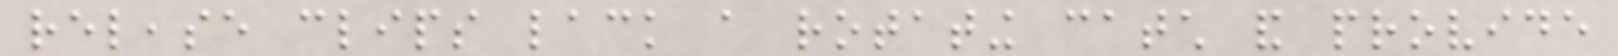release clips lack a rotating catch and provide
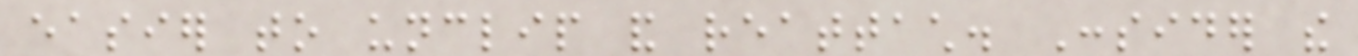easier to unclip and reattach. Consider the
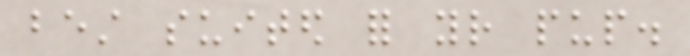best suited for your pup.
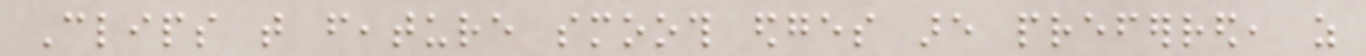Clips that feature smooth edges are preferred, as
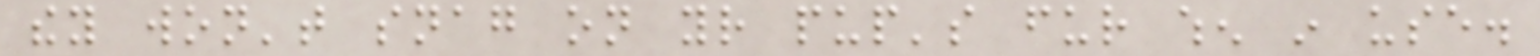they won't snag on your pup's fur when in use.
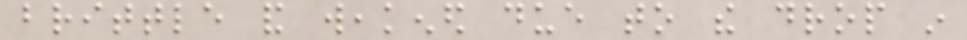brittle and weakened due to the drop in
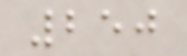250
